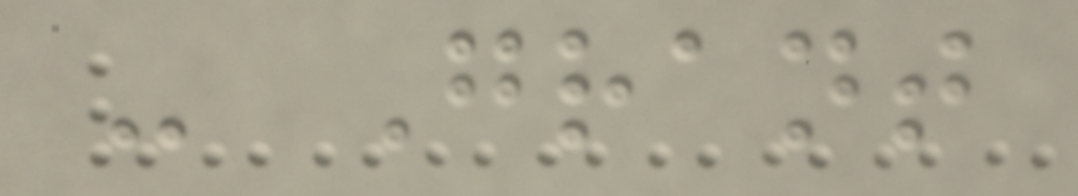- Grant
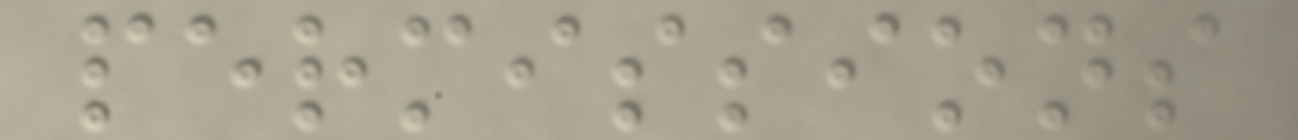permissions
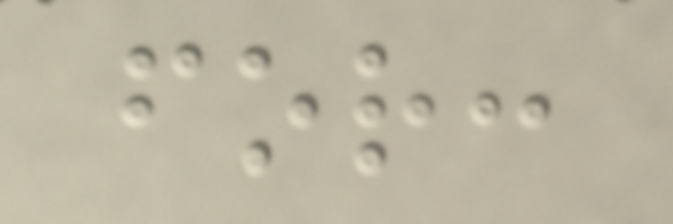for:
